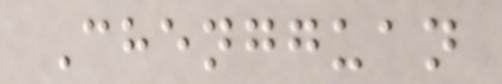Chengguan
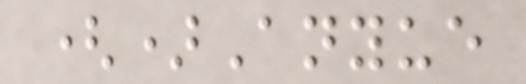()Anyue
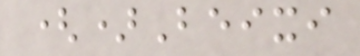()Beixi
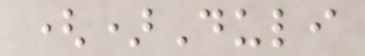()Duli
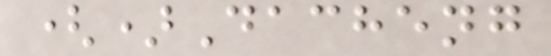()Dacheng
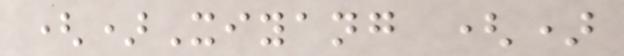()Xiyang ()
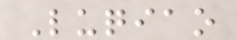Luqiao
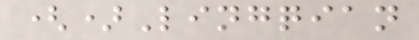()Lingqian
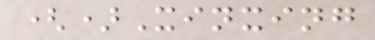()Xinxing
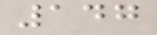147
